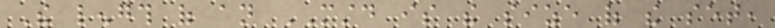The length of an MSTD is the size of the set,
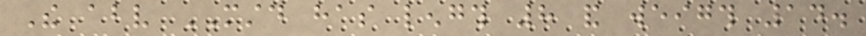The above MSTD has length 8 and weigth 14.
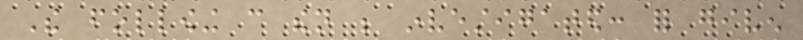The following can then be investigated: for given
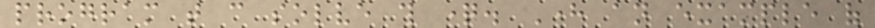program that can solve this question. Here an example of
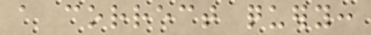a correct query:
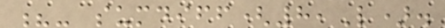?- sumdiff(8,L).
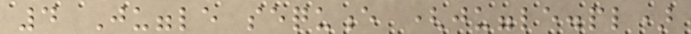4 Juggle sequence (juggle.pl)
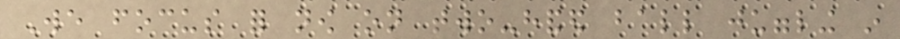We focus for now on two-handed ball juggling in
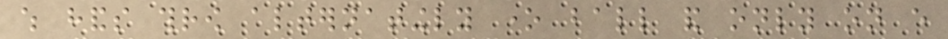which hands throw alternatingly one ball and only on every
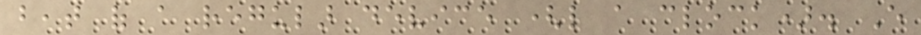beat of a regular device (like a clock). Every
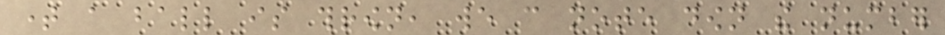time a ball is thrown, we can note down the number
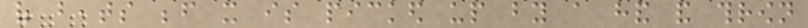of beats before it is picked up by a hand and thrown
